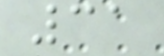31
